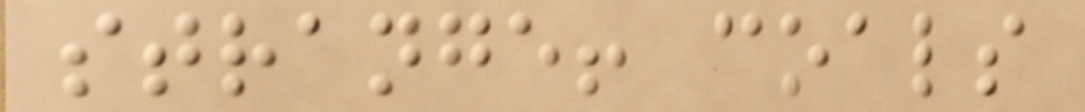strange! coals
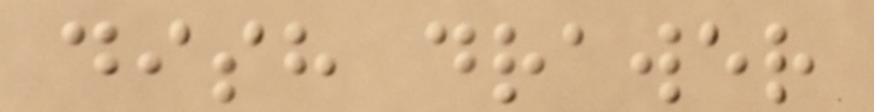dish drawer
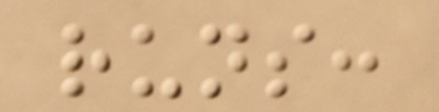runs:
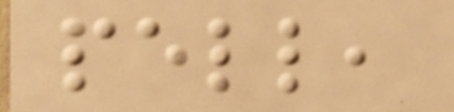pell,
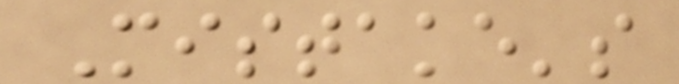Mistake's
